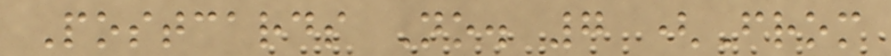Postcards No. 7 (From
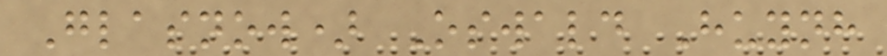Glasnow) Oswald Huynh
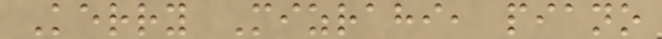Kerry Mizrahi, piano
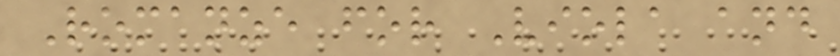Romanze for Viola and
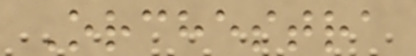Orchestra
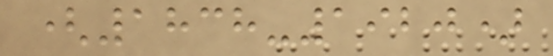(1838-1920)
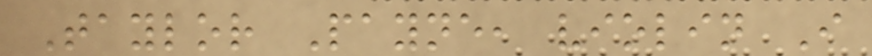Taylor Payne, violin I
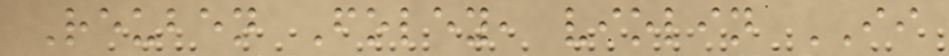Reuben Foley, violin II
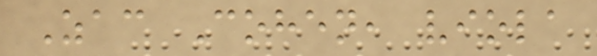Zac Cohen, viola
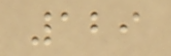129
